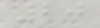20
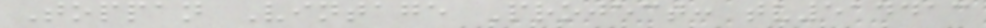Toppan Vintage Project: tv514413
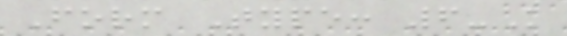Form Type: 6-K
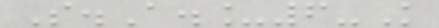S.A._6-K
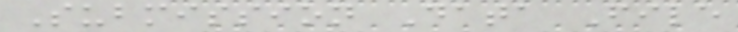Submission Data File
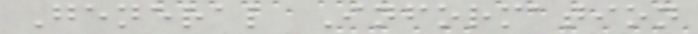General Information
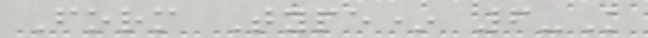Form Type* 6-K
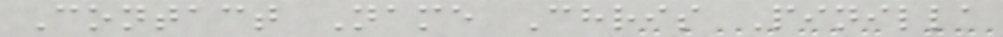Contact Name Chris Pinilla
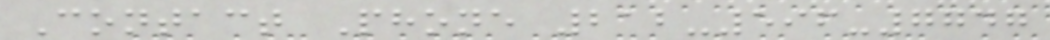Contact Phone 212-596-7747
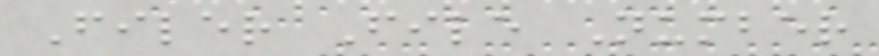Filer File Number
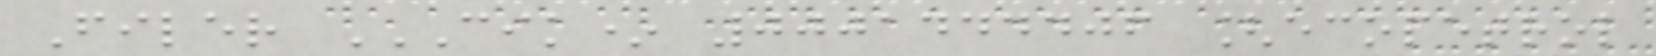Filer CIK* 0001444406 [ECOPETROL
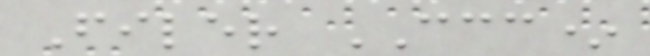Filer CCC*
